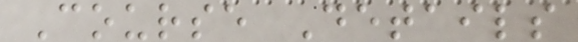Course Details
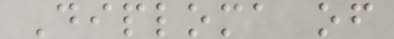Diploma of
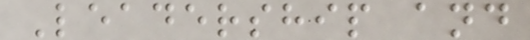Leadership and
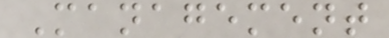Management
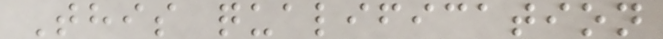This qualification
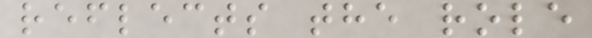reflects the role
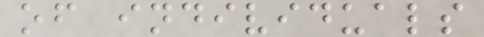of individuals
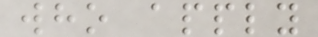who apply
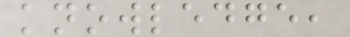knowledge,
